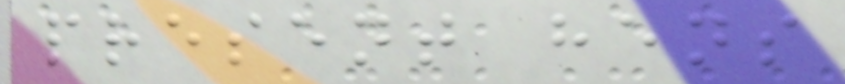present hens
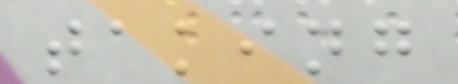taking
